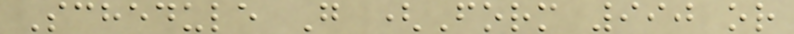Schedule G (Form 990 or
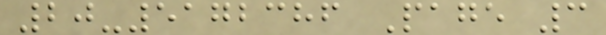20-5172386 Page 3
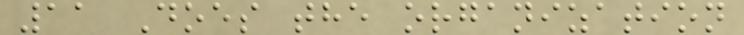11 Does the organization
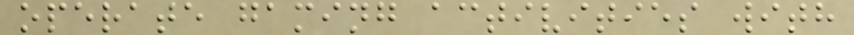operate gaming activities with
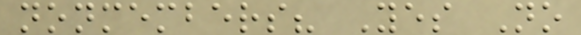nonmembers? Yes No
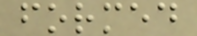formed
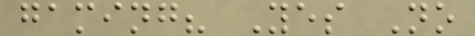gaming? Yes No
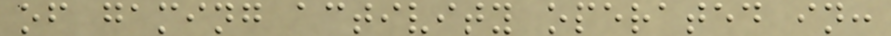of gaming activity operated in:
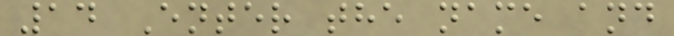14 Enter the name and
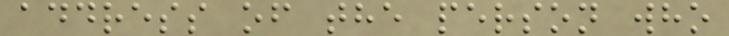address of the person who
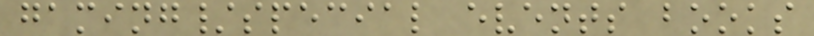gaming/special events books
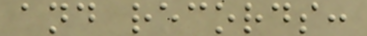and records:
